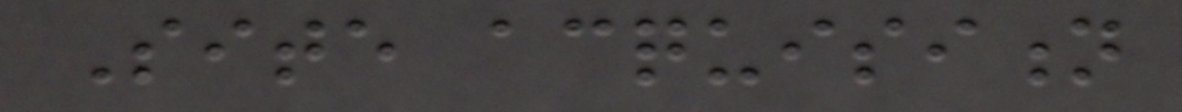Site acquisition
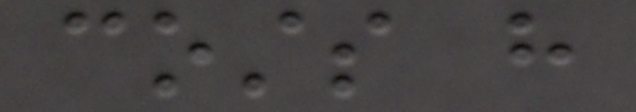costs have
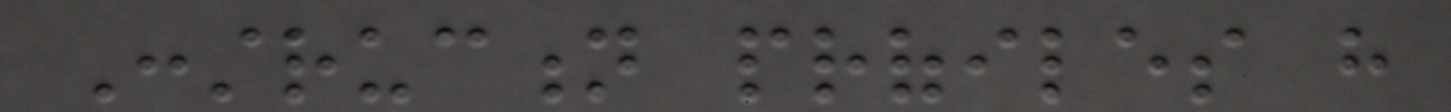Construction profiles have
